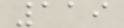119
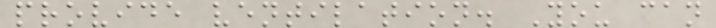provide ventilation. You can
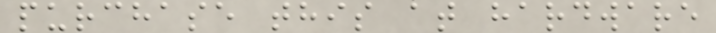purchase this at hardware
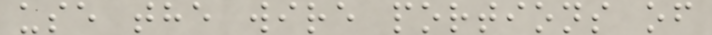use the wire portions of
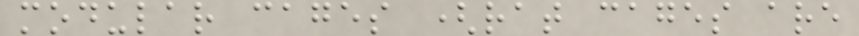modular cages (rat cages are
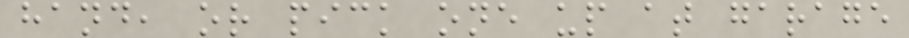hand, or pick one up at garage
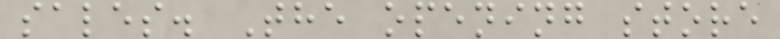sales. The opening store
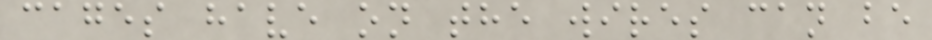cages have on the wires can be
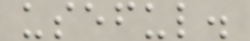useful.
